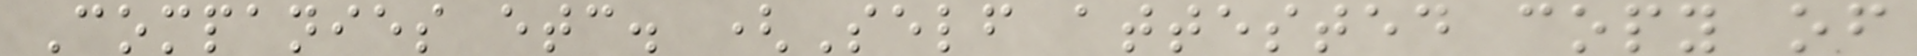Companies etc. (Self attested copy of
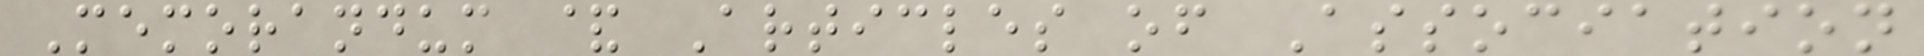Memorandum & Articles of Association
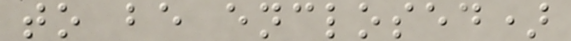to be enclosed)
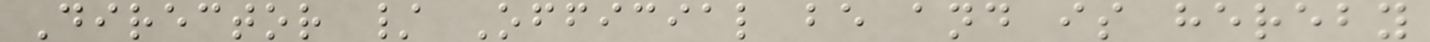Director / Official be and is hereby
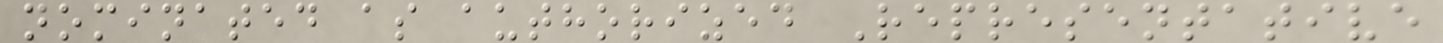nominated as authorized Representative
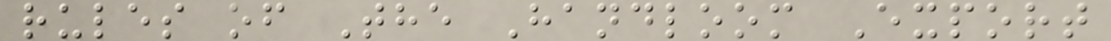rules of The Handloom Export
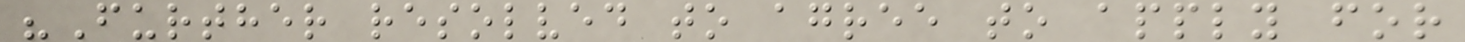"Further resolved to agree to apply for
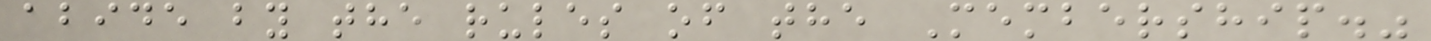abide by the rules of the Membership."
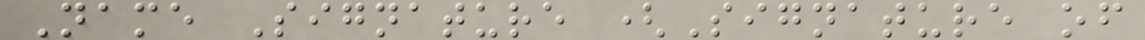Name Signature (Signature of
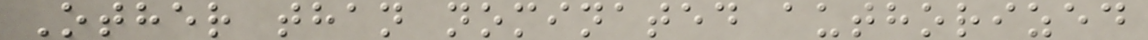Other than nominated authorized
